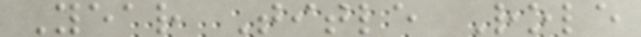Year Title Role
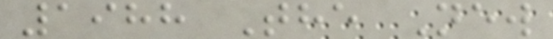1988 The New
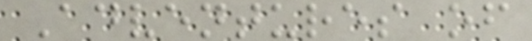Adventures of
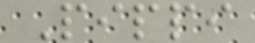Pippi
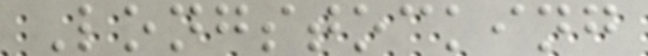Longstocking
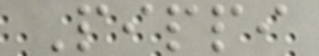Pippi
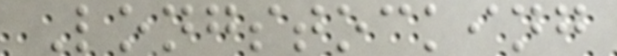Longstocking
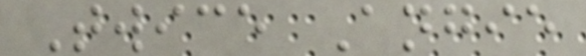Twice Angie
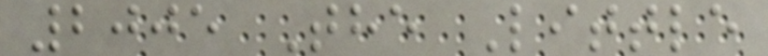2005 The Little
